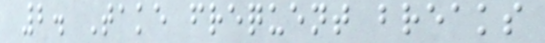2. Take frequent breaks
